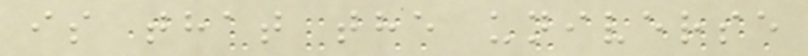is that the universe
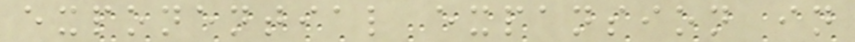exponential expansion in
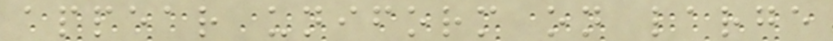appear uniform on large
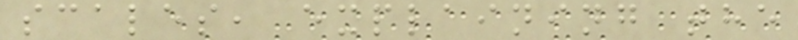scales, explaining the
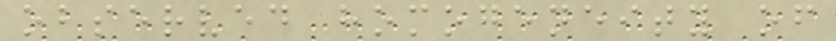observed homogeneity of
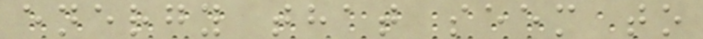energy that seem to
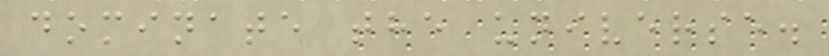dominate the universe.
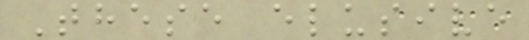These elusive
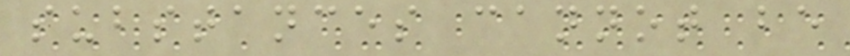substances cannot be
